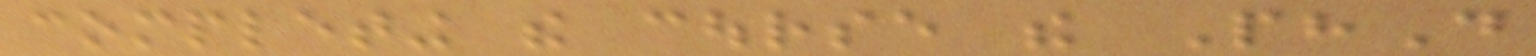completing the course the PhD
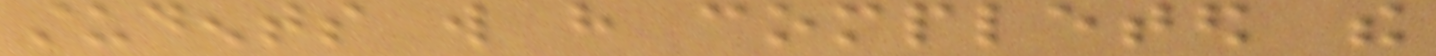students will have completed the
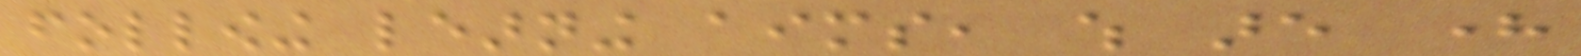following learning aims, which are here
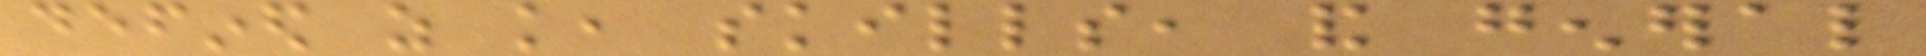defined as knowledge, skills, and general
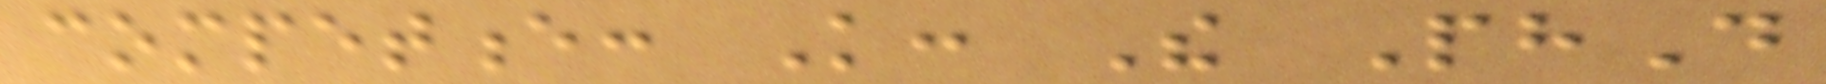competence: Knowledge: The PhD
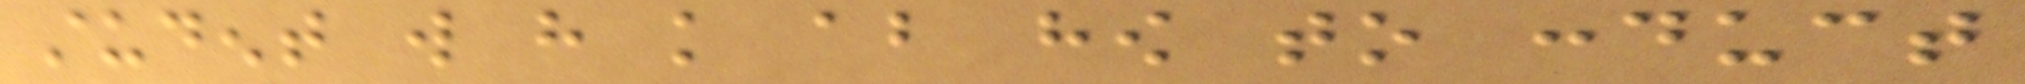student will have knowledge about how to conduct
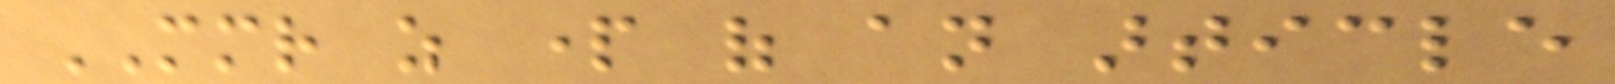MMR as part of an article
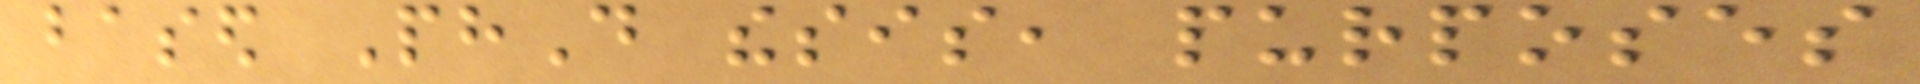based PhD thesis, purposes
